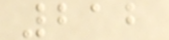212
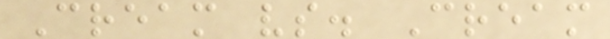Cream vs. Cream
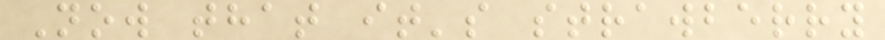Now that it's strawberry
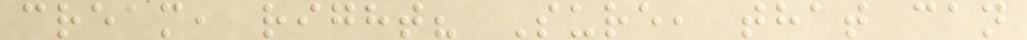cream, right? Sure, that can
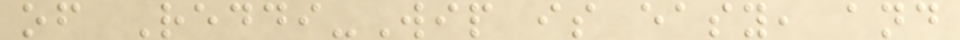of Reddi-Wip is easy, and
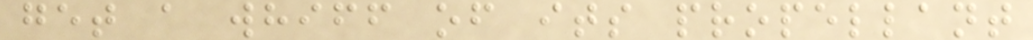get a whiff of its propellant
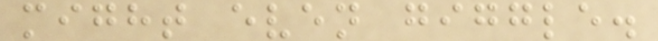might even giggle.
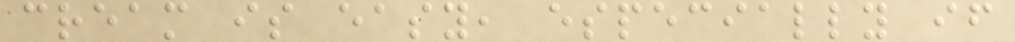cream is easy, especially if
